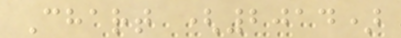Chart (2014)
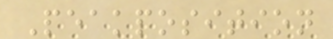Peakposition
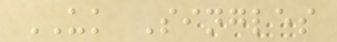UK Singles
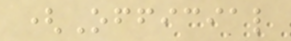(Official
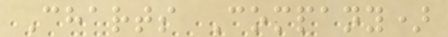Charts Company)
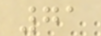71
